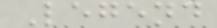Legend
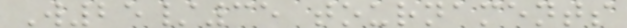W25/35 tournaments
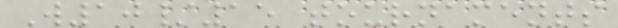W10/15 tournaments
